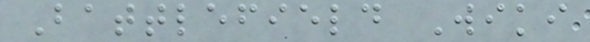Battlefield Wiki
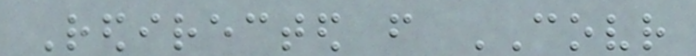Redirected from COVR
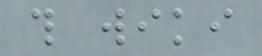this wiki
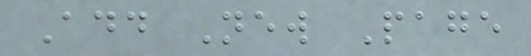Add New Page
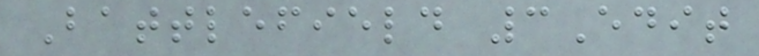Battlefield 3Edit
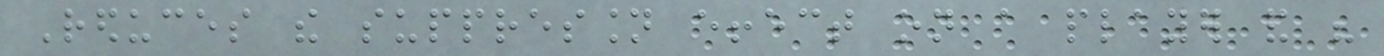Reduces the suppression effect on a player and his
